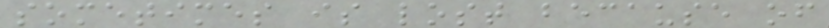sometimes is lost because of
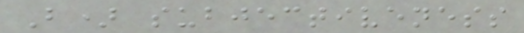B) subjectiveness
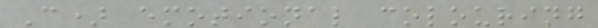C) emotional colouring
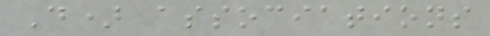D) associations
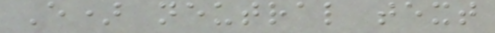E) neutral text
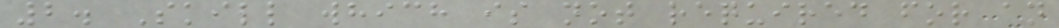2. Skill which is not required for an
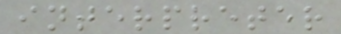interpreter
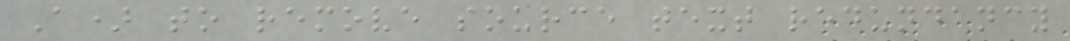A) to remove source text redundancy
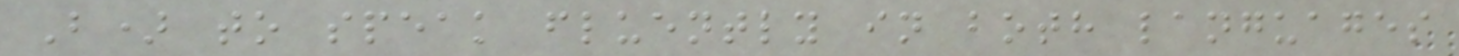B) to speak fluently in both languages
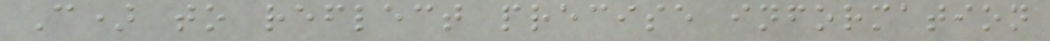C) to reflect precise information
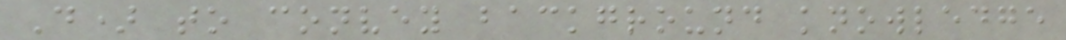D) to convey background knowledge
